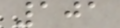101
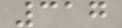317
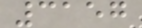3157
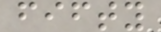fifty
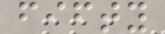fifty
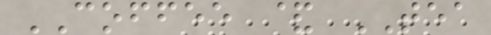COFFEE & TEA
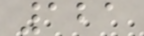121
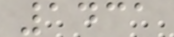1431
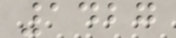1427
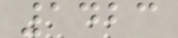1423
